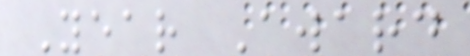Year Award
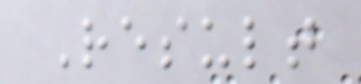Result
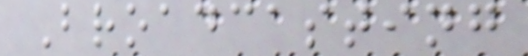Broadcasting
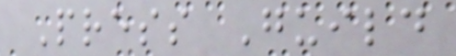Press Guild
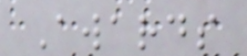Awards
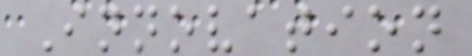Innovation
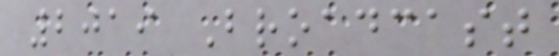2019 Broadcast
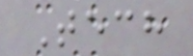Tech
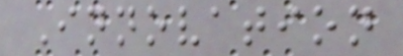Innovation
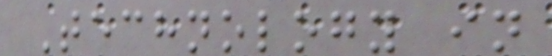Technology in
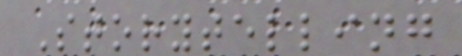Storytelling
